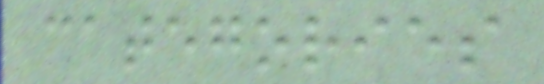categories
